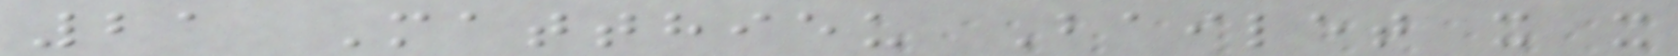21 Matthieu Bailet x x
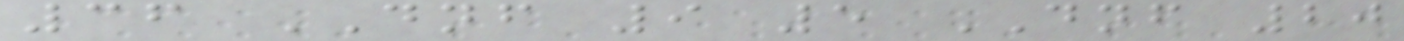36 DNF 9 5 DNF 20
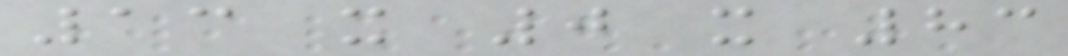13 x 0 x 83
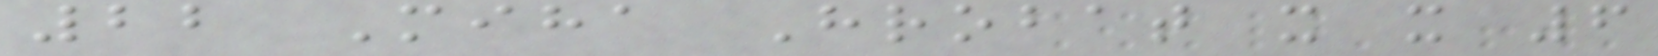22 Miha Hrobat x x 6
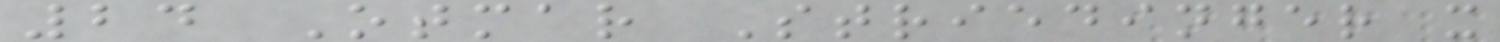24 Otmar Striedinger x
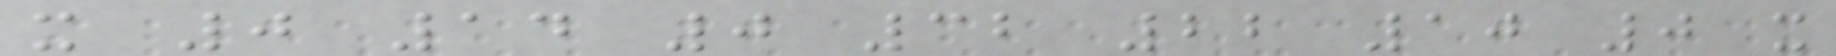x 0 14 0 32 22 10 0 x
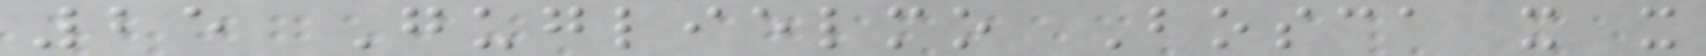25 Guglielmo Bosca x x
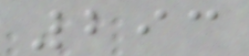293
